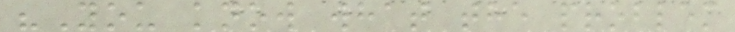"You know what the problem
